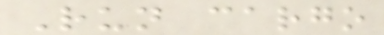Run cargo
